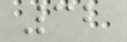32
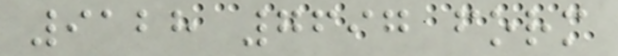9128 7697 form
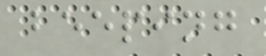beeping
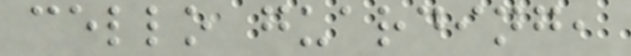cello guarding,
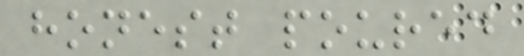honest poured
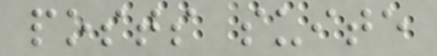posts suite
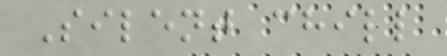Silent chill
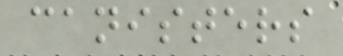canisters
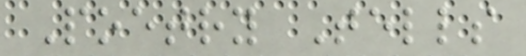Poetry Tells
